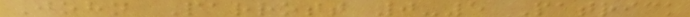John Parrott 0-5 Patrick
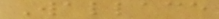Wallace
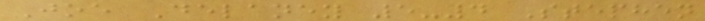Joe Delaney 5-4 Stephen
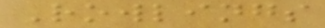Rowlings
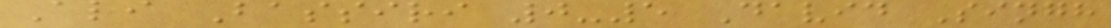Ali Bassiri 0-5 David Singh
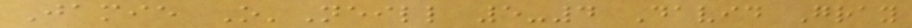Jamie O'Neill 5-4 David Gray
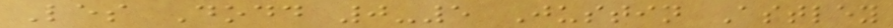Les Dodd 0-5 Justin Astley
